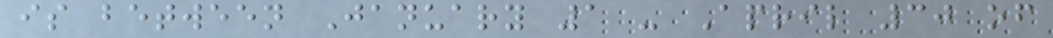is between January 1 - April 30 of
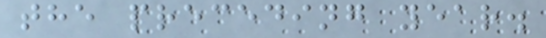the preceding year.
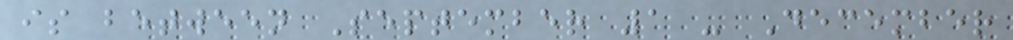is between September 1 - December
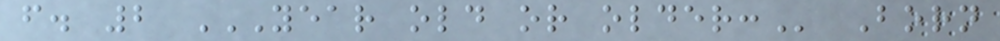f. 2 YEAR OLD OR OLDER: Born
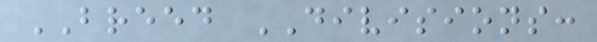BREED DIVISIONS:
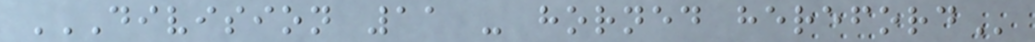DIVISION 11 - HORNED HEREFORD
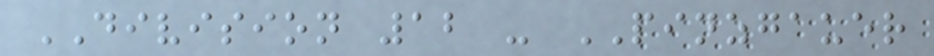DIVISION 12 - PINZGAUER
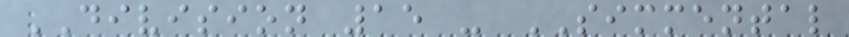DIVISION 15 - SIMMENTAL
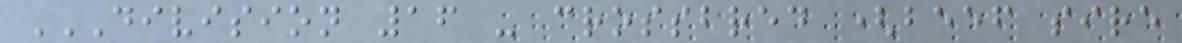DIVISION 16 - CROSSBRED (BEEF SIRE
